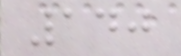140
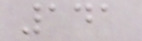141
